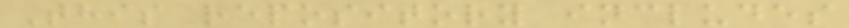This repository includes
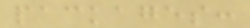packages:
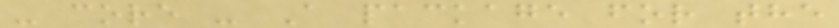- core - A package for the
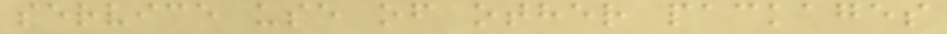service use of other packages
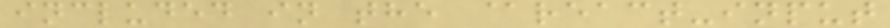included in the @react-input
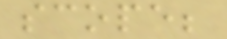scope;
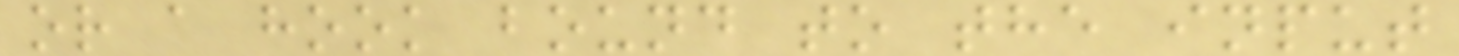or a hook bound to the input
